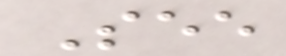See
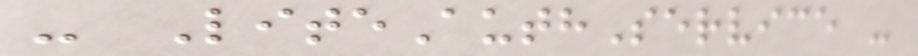- LiteAuthService -
